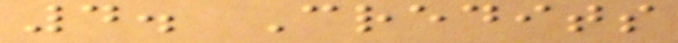4. Credits
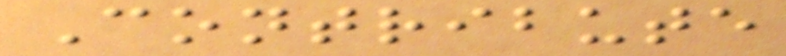Contribute
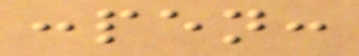:pen:
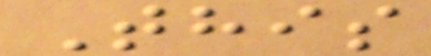This
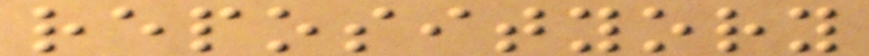reposityory
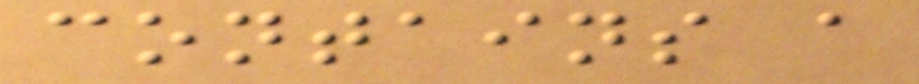contains a
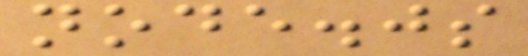node.js
